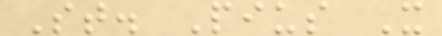St. Pius X
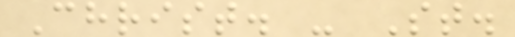Christ. - St.
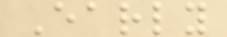Early
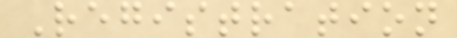Registration
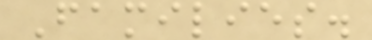Families.
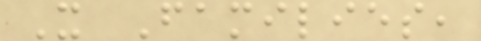X Families,
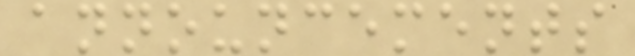announcements
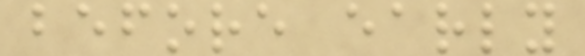before early
